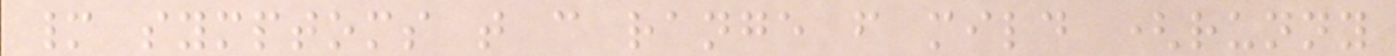many symptoms that can range from mild (runny
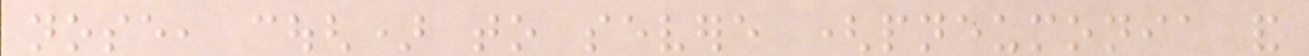nose, cough) to severe (pneumonia and
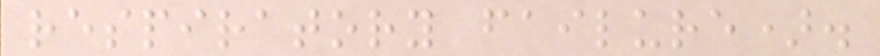respiratory failure).
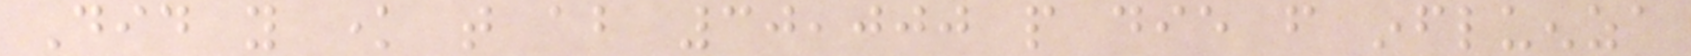Did you know that about 30,000 people die from influenza
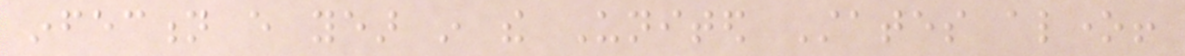infection every year in the United States alone!
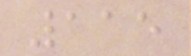115
